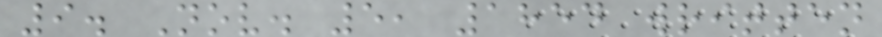9. Nov. 5, 1854 written
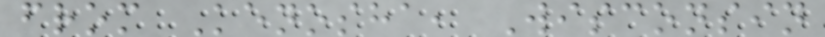from Kenosha, Wisconsin
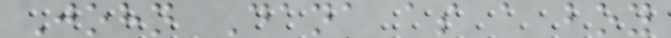John Dana as a boy
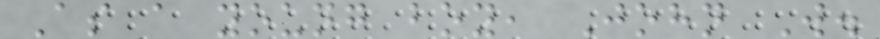As a young boy, John W.
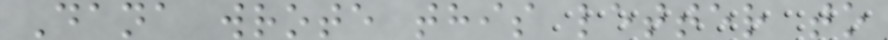Dana wrote this letter to
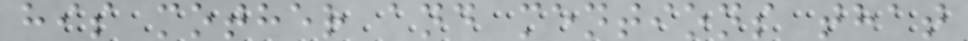his mother and mentions that
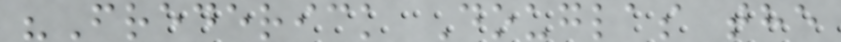"Frederick Douglas the
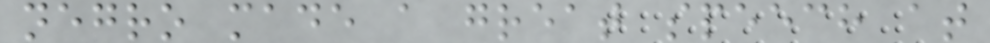negro made a great speech at
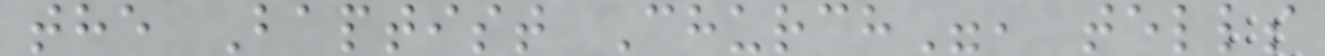the Baptist Church", tells
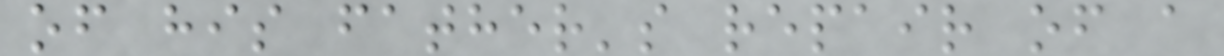of his father's repair of a
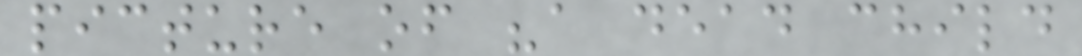picture of "a dead child
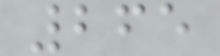265
